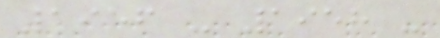1956 - 1958 -
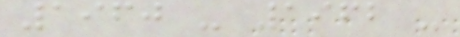1960 - 1962 -
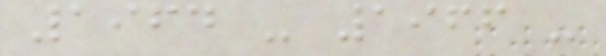1964 - 1966 -
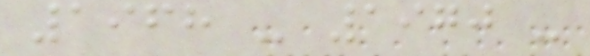1968 - 1970 -
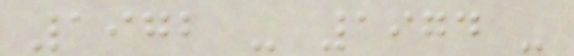1972 - 1974 -
